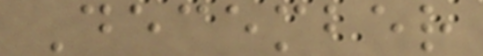December
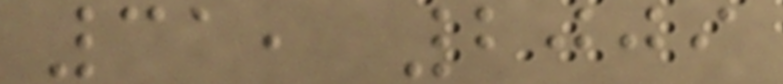31, 2009
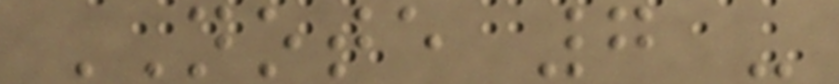NOTE 7 -
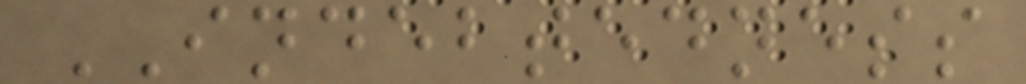INDEBTEDNESS
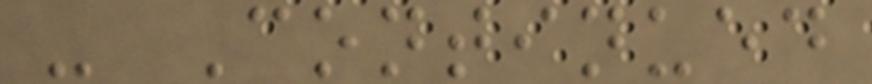- Continued
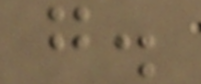g.
